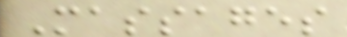Massages
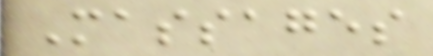Massages
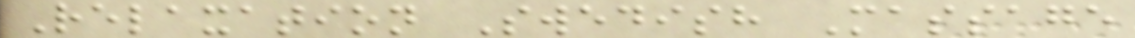Relaxation Swedish Massage
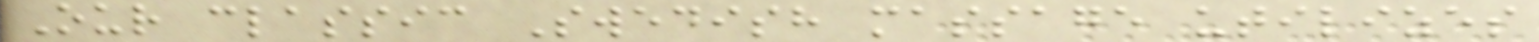Our classic Swedish massage utilizes
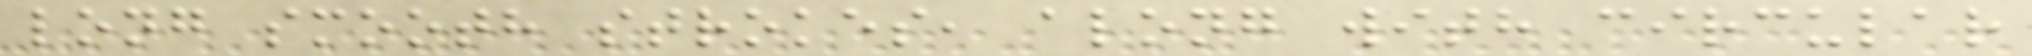long smooth strokes, along with circular
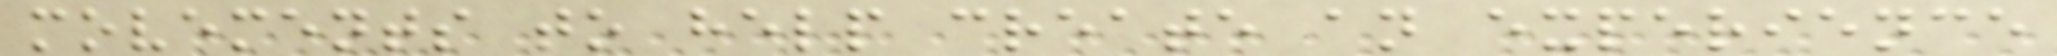movements to help create an experience
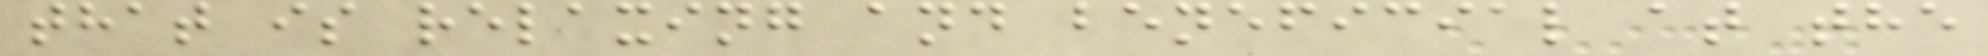that is relaxing and beneficial at the
